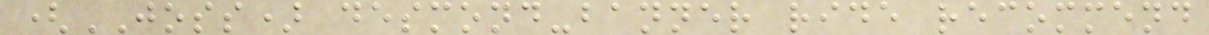(JOSS) desmond-banner ride recommend
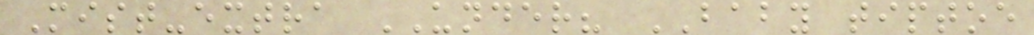Mist-extra UNDER? BABY tiptoe
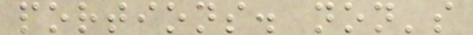portions. non's
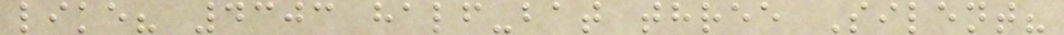like? 4303 half-bat three Silent?
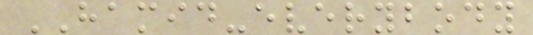HAMID-everybody
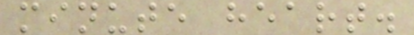minute heart.
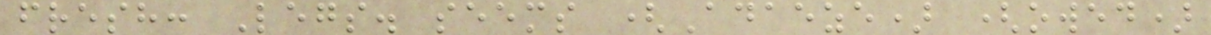fresh: Legs. seems (Adaeze) (owed)
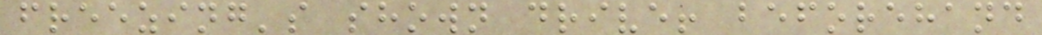freezing's shown drive! beforehand
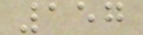157
